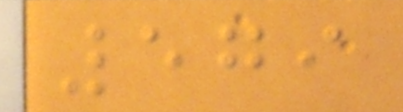579
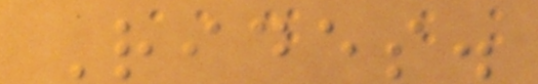Rides.
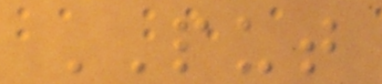PUT
